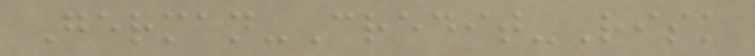German-Credit-Risk
